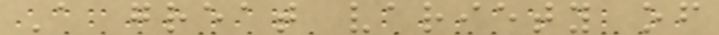A great variety of
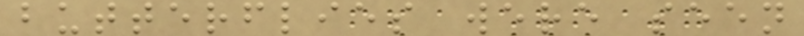butterflies were seen
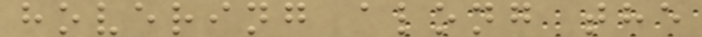hovering along the
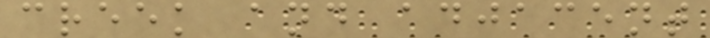creek and adjacent
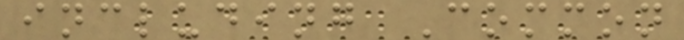including Common
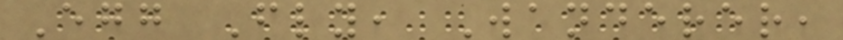Egg Fly, Wanderer,
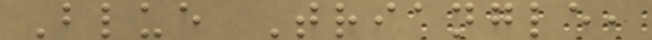Blue Triangle,
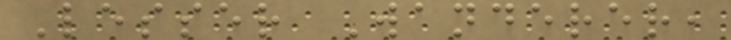Lesser Wanderer,
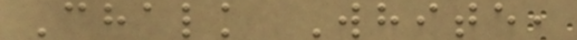Chalk White,
